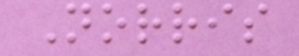Norris
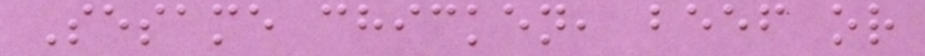Sesame chicken, beef or
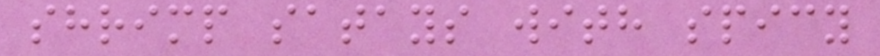shrimp satays with spicy
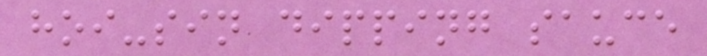hoi-sin dipping sauce
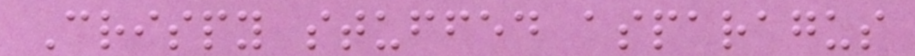Crispy stuffed asparagus
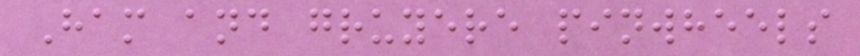Ham and gruyere pinwheels
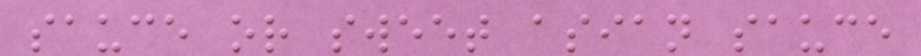sauce or sweet asian sauce
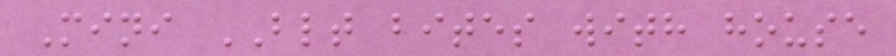Mini BLT bites with house
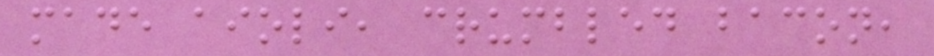made aioli, crumbled bacon,
